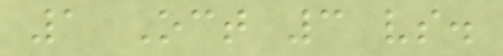1 Oct 3 vs.
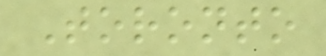Toronto
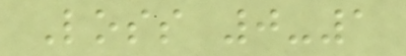Loss 0-1
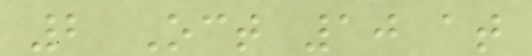2 Oct 10 at
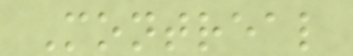Montreal
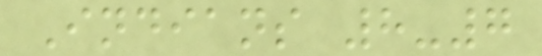Indians 8-7
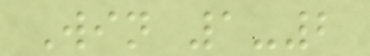Win 1-2
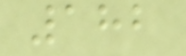182
